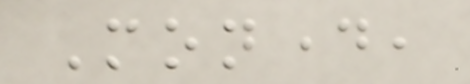Monday,
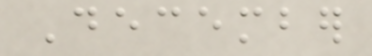December
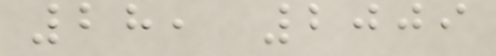28, 2009
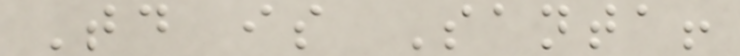Today is Santa!
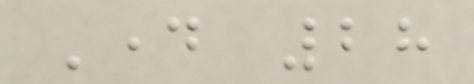Day 28
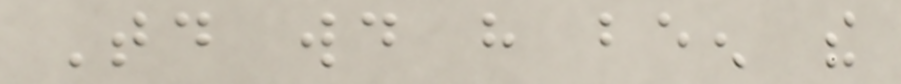Today would have been the
